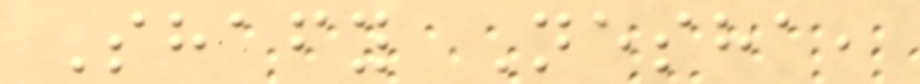Shafy Nesha,
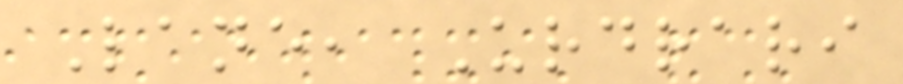Lane, Urdrari
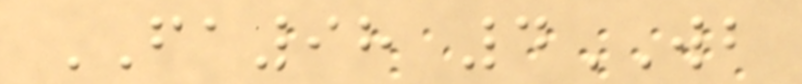FA98 4WB
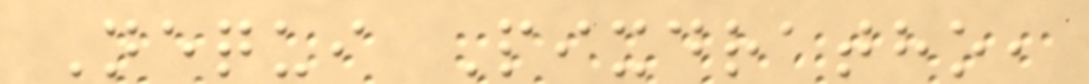Nequi Pixdratho,
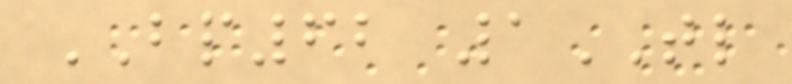BP62 1TL
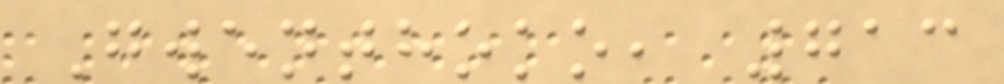Gwenthoko, 713
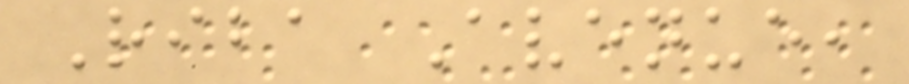Riba Avenue,
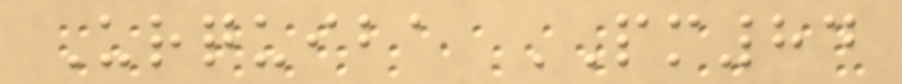Urquiba PM84
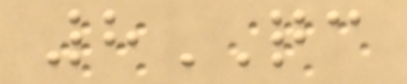8QC
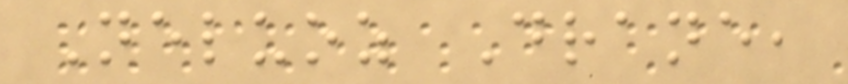Neluoz Drane,
